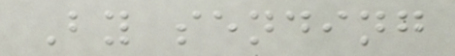By sending
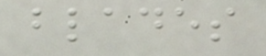blades
